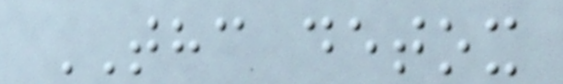THC detox
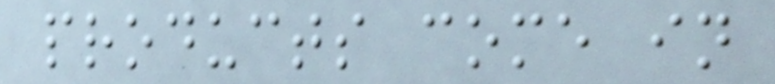products come in
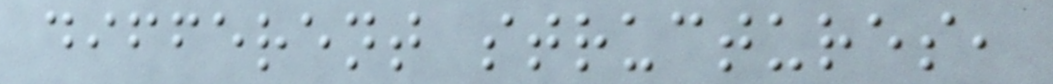different structures,
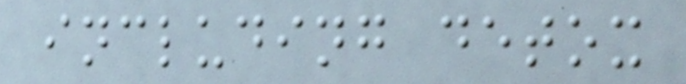including detox
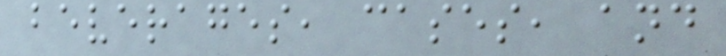beverages, cases, and
